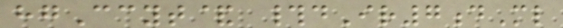hgCcyt& #dIr7dMl
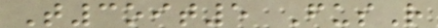T3oit5 FusR
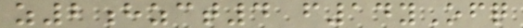z2hzct4 f14yOfq
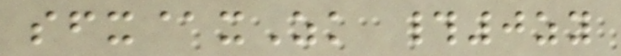sfx@xZk #0zy
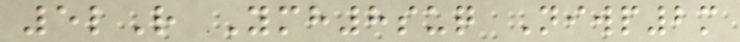5lR Ymh8suq Niwp2m
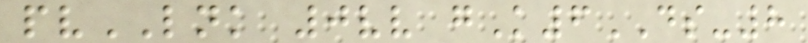pvLNK 0vv gK6DS-8
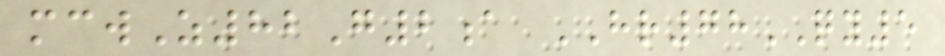mcwZ82G2a HR78QY5
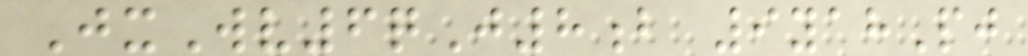JxWv6qJ8b 9yahPj
